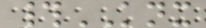#KNX
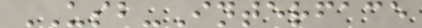USB-Interface
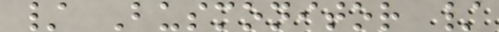/ Busmonitor /
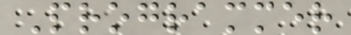Programmer
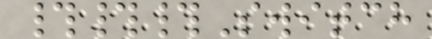###Switch
